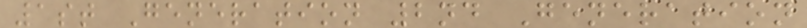1st Generation 2nd Generation
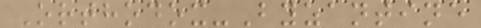Orthodox-Byzantine
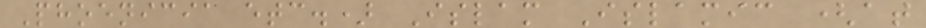Phoenicia etc.) Islam Islamic (at
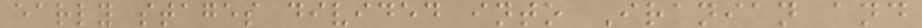early stages divided into Iranian and
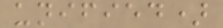unified)
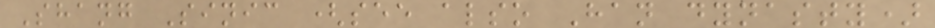Shang Sinic (see also Han dynasty)
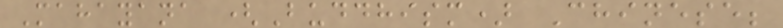Mahayana (Buddhism) Chinese;
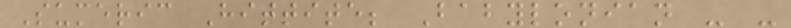Sumeric Hittite; Babylonian - -
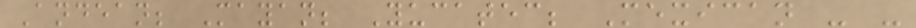Andean; Mayan; Yucatec; Mexican - -
